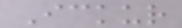Ickur
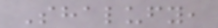Shalufy,
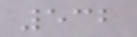532
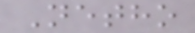Netho
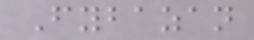Fybazan
